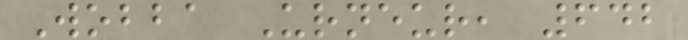Wobba Urneur, 642
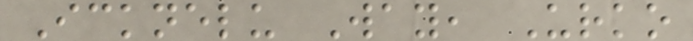Icknelu Way, Urko
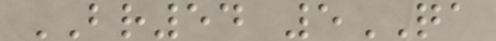BR54 5QA
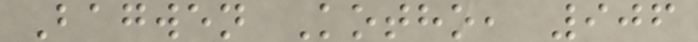Bagwen Kotho, 906
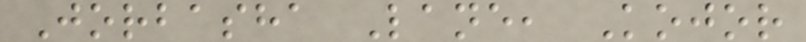Jorbasha Lane, Kojor
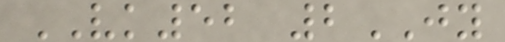VK52 2JY
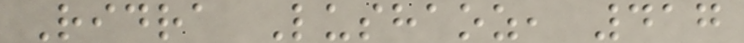Ridra Lushaoz, 417
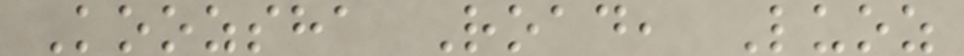Koozsha Road, Luoz
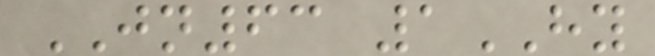JN63 1HY
